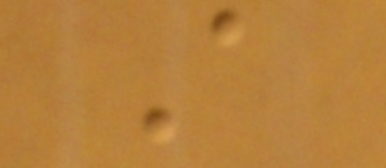A
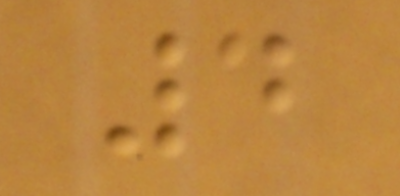4
